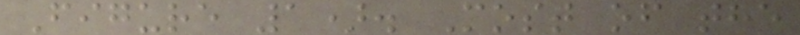Figure 1). Most of the
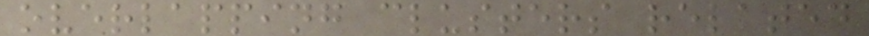overlapping clusters related
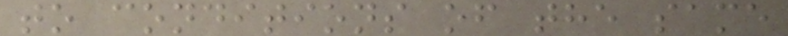to conditions of the same
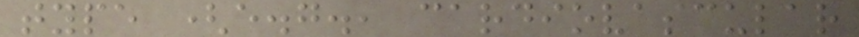type (e.g., cardiovascular
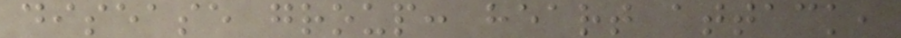disease group: heart attack,
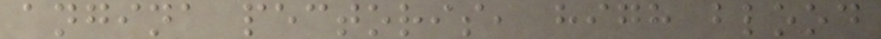angina pectoris, high blood
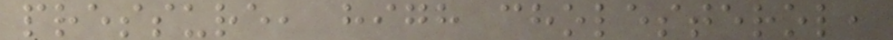pressure, high cholesterol,
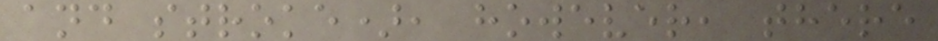and stroke), however, there
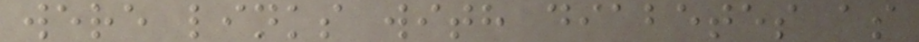were links with diabetes as
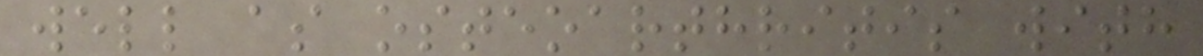well as osteoarthritis with
